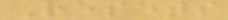Resets
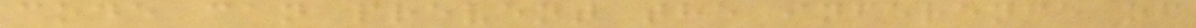code can prevent the inference of
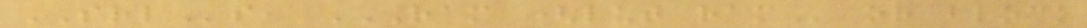SRLs, RAM (LUT RAM or block
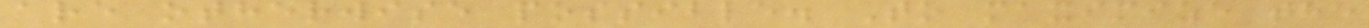are otherwise possible. To maximize the
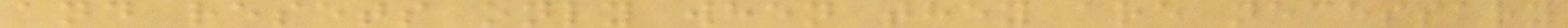and resets only when they are necessary
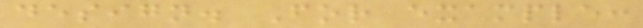design. For example:
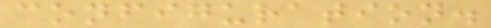configuration.
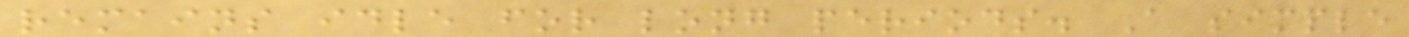remains idle for long periods. A simple
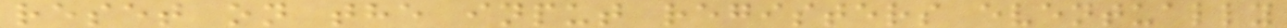reset on the input registers eventually
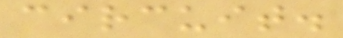circuit.
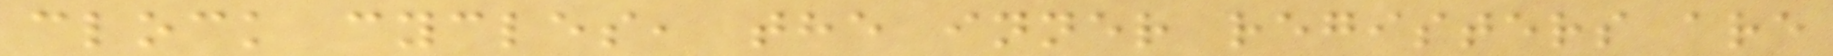clock cycles, the inner registers are
